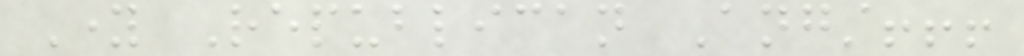Young Republican Angst!!!
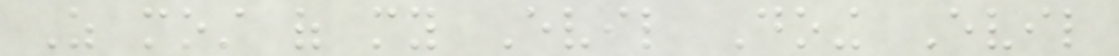As most of my Evil Doing Evil
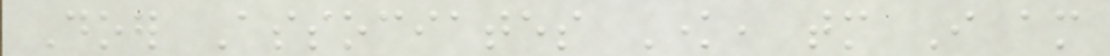Doer Associates Know, tomorrow I am
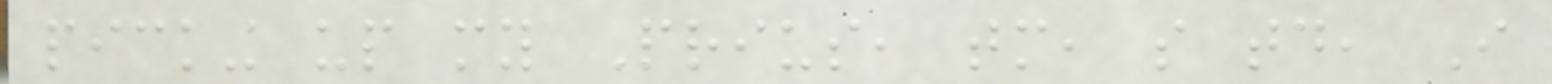picking up my Prius, tomorrow, so today, I
